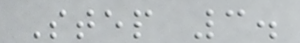Step 3.
